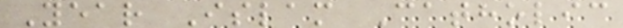Year Islam Catholic
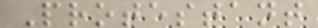Protestant
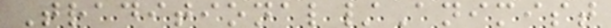Traditional/Animist
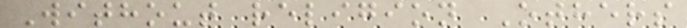Without religion Others
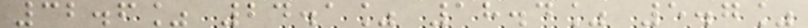32.6% 24.1% 18.4% 5.7%
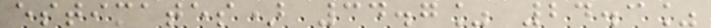estimates) 34.7% 24.3%
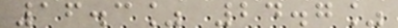16.3% 24.7%
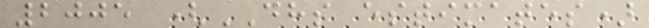2005 (DHS estimates)
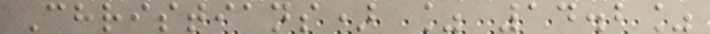Christians) % 14.2%
